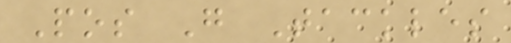Pos G Tackles
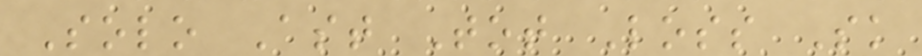Solo Ast Tot Loss Sk
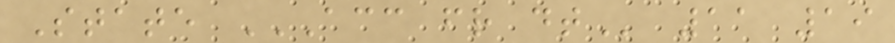State ACC FR DT 11 19
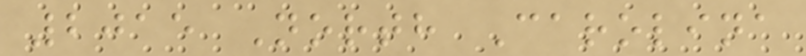2015 North Carolina
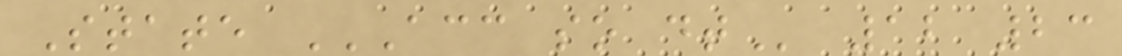State ACC SO DT 12 23
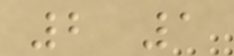2 1
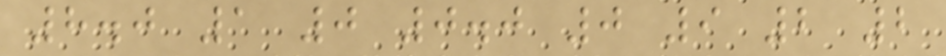8.0 1 0 0.0 0 9 2 2
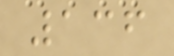136
